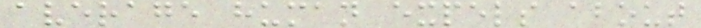average human expels about
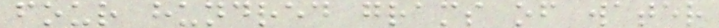four hundred grams of water
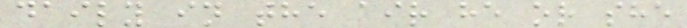daily in the air he or she
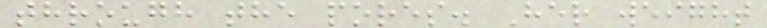through the pores. Her weight
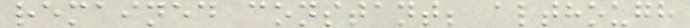remained constant; although
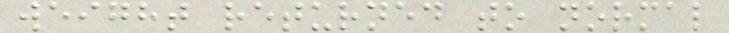weight returned to normal
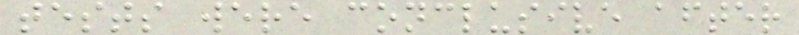tests were conclusive after
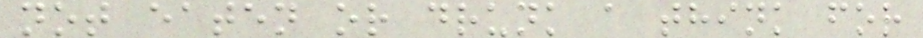not eaten or drunk a think for
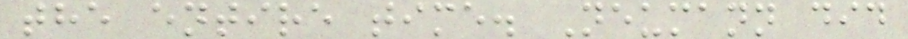the entire time. Neumann did
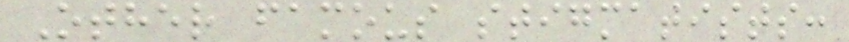Other famous stigmatists:
